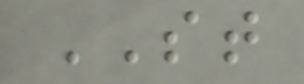ST
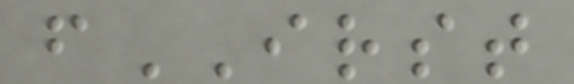fIRST
